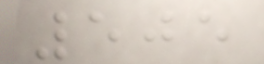505
